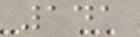141
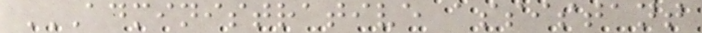ADMINISTRATIVE ASSISTANT
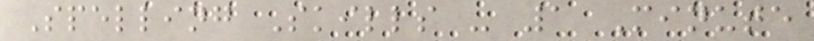Spelling Skills - 1 Minute
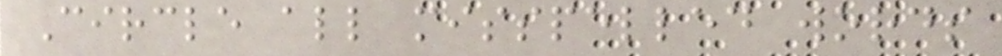Circle all misspelled words
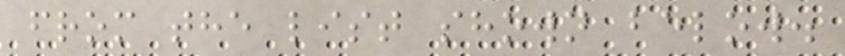from the list shown below.
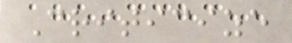Criticize
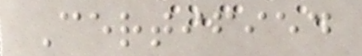Certified
